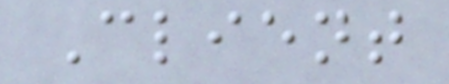Client
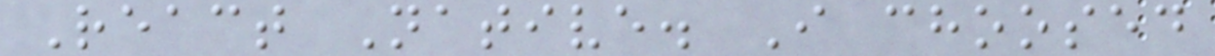React Native. I choosed
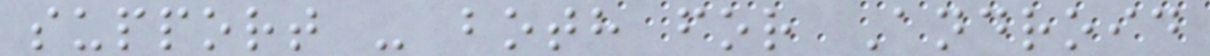support - both for Android
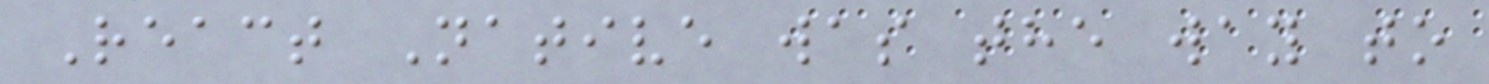React Native was the way to
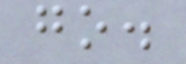go.
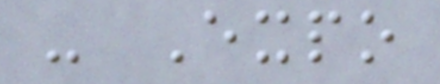- Expo
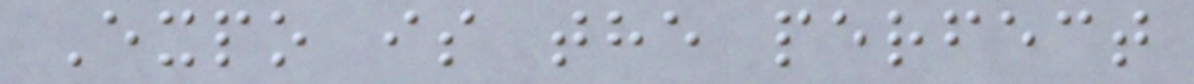Expo is the perfect
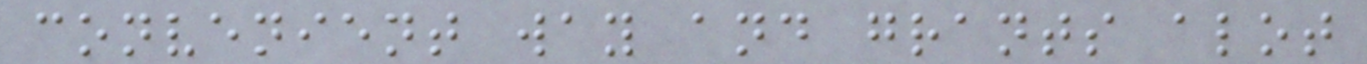convenient way and grants alot
